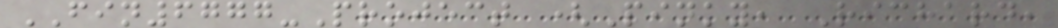FIN6777-Project (Pinky, Richard,
